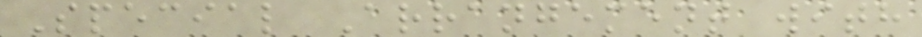Special Arrangement with
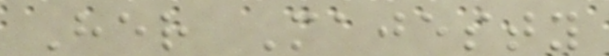Her Majesty
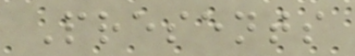Presents
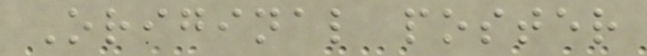Original poster
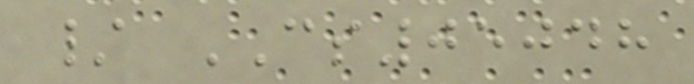/ CS05048
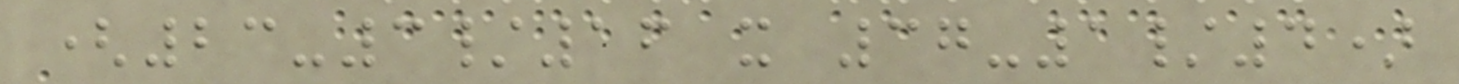(23-3/16 x 37-1/4)
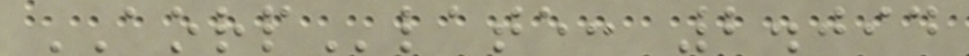AORPlate: 2.094
